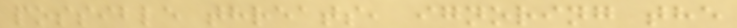possible threats, ignoring the
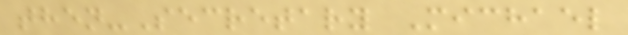then-Secretary Michael
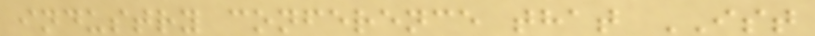industry conference that IST
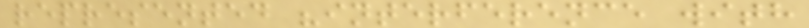represented "interference with
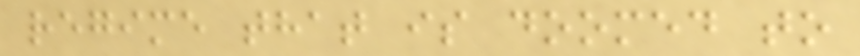regime that is doomed to
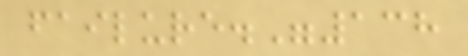failure."138
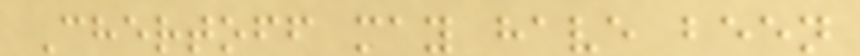Chertoff may have been
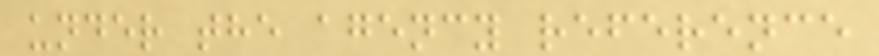under the agency reference
